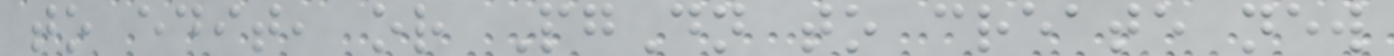to edit, or PgDn to create new
